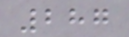287
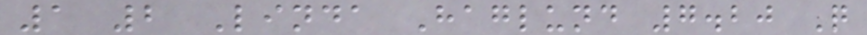1 2 Linda Haglund 7.20 Q
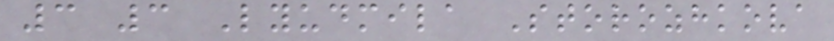3 3 Lyudmila Storozhkova
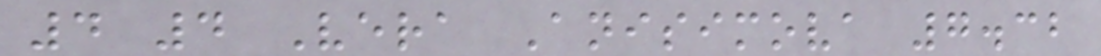4 4 Vera Anisimova 7.32
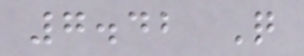7.42 Q
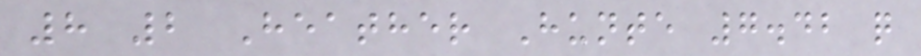8 2 Heather Hunte 7.42 q
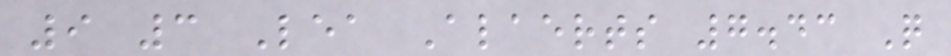9 3 Lea Alaerts 7.43 Q
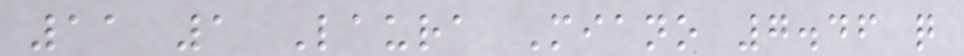11 1 Laura Miano 7.46 q
